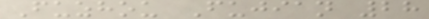Fuzhou Fujian 28
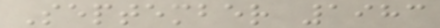September 1983
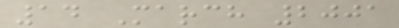14 March 2001
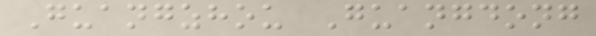Guangzhou Guangdong
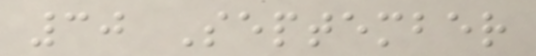30 September
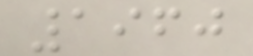1960
